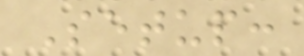Setup:
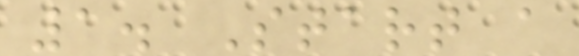1. Start a
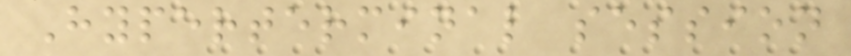Hyperterminal session
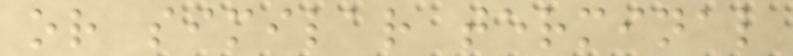or similar terminal
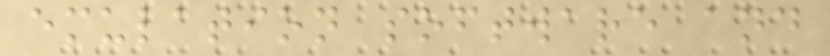emulation software and
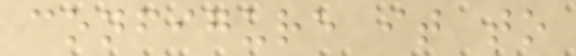configure it to
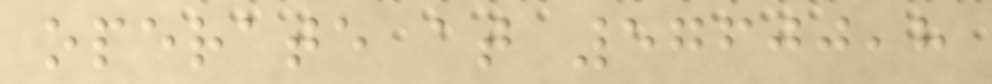operate at 57600,8
